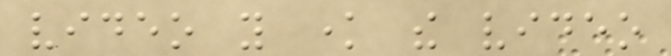video you know the video
